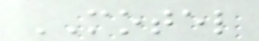MOTEL
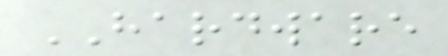HARDWARE
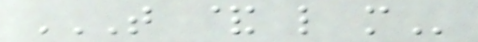T & L M
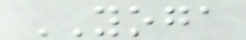YOGA
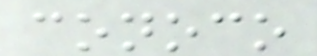conoco
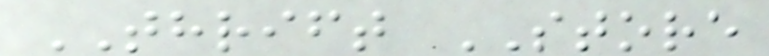THRIFT STORE
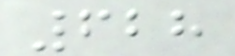628
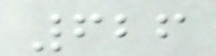626
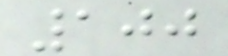100
